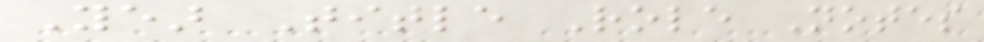Year Title Role Notes
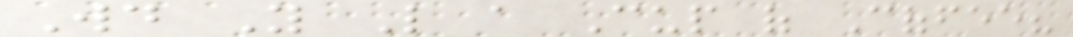Would You Like a Cup of Coffee?
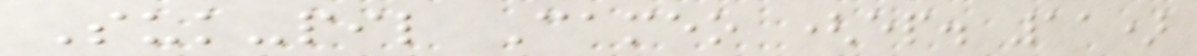Suk-pil Cameo (ep. 11)
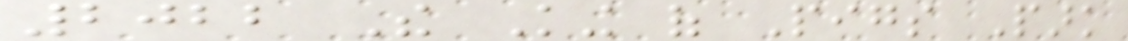2022 The King of Pigs Park
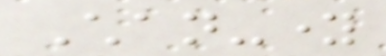Chan-young
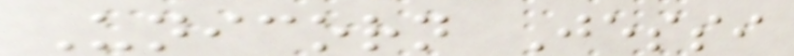Unicorn Jessi
